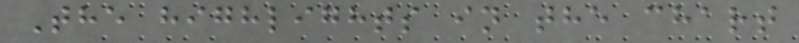The highlights in the chart
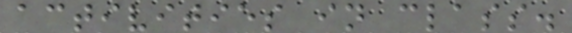activities in class.
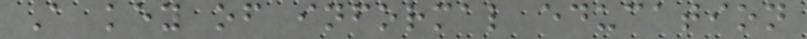A key of informal education
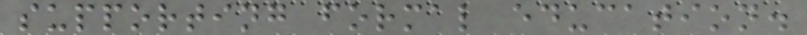supporting formal education.
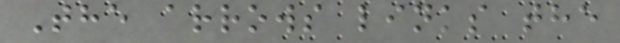The arrows links the
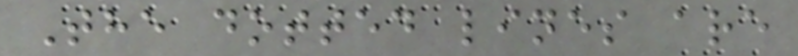The dotted lines are
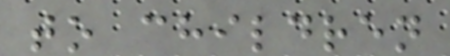to children
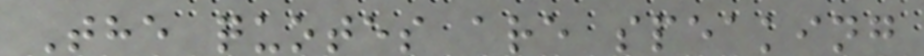The quotes are speaking
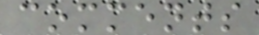comments
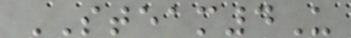STEAM4U
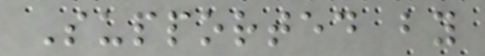Supported by
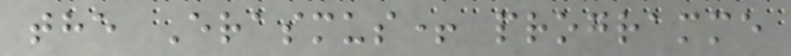the Erasmus+ programme
